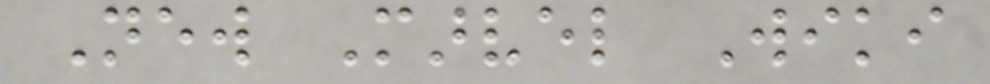New Marvel Wiki
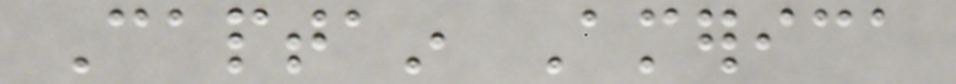Captain America
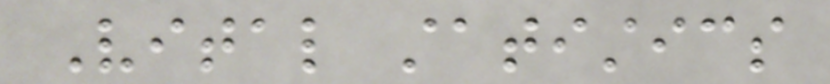Vital statistics
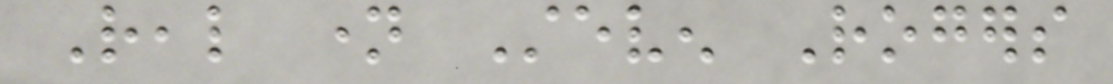Real name Steven Rogers
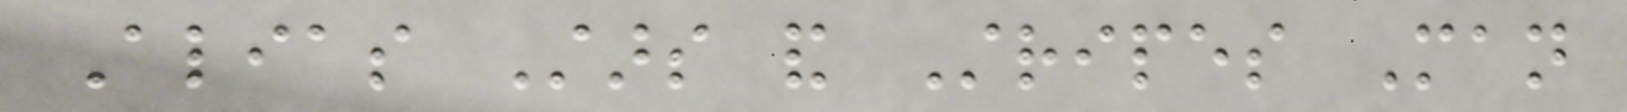Alias Stars and Stripes Man
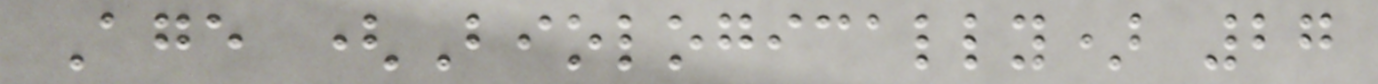Age (Biologically) 27
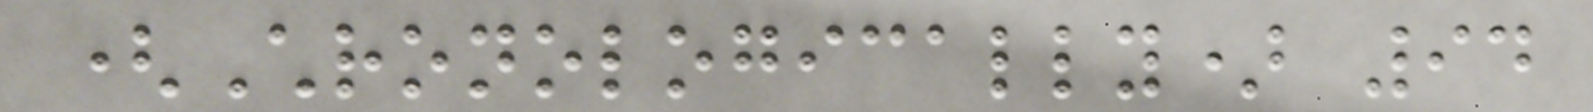(Chronologically) 94
